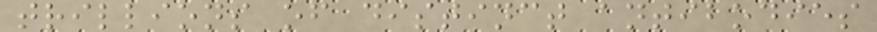trillions of distinct antibodies
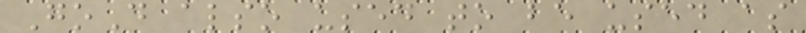GoD also used to be used as
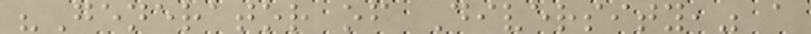"Generator of Diversity," a
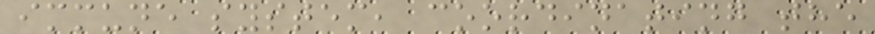immune system, coordinating the
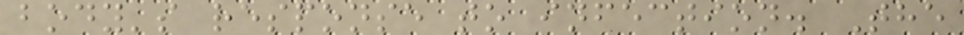body's response to infection. The
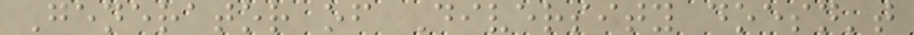Generator of Diversity doesn't
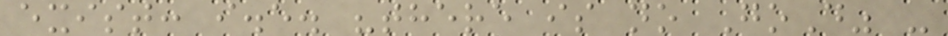exist: i.e. "there is no GoD" -
